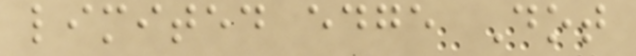limited edge Dot
